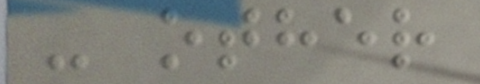- other
